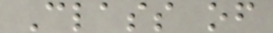Class of
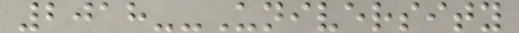2018--University
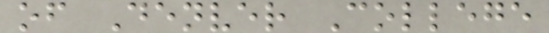of Denver College
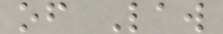of Law
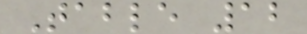Table 12
